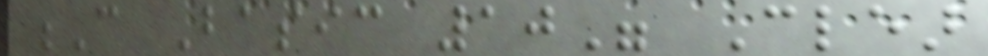C Basic 10" Clear
